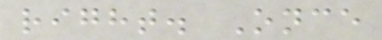right. Once
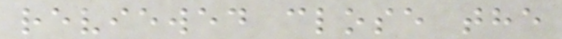reviewed close the
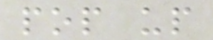pop up
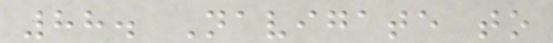88. Navigate to
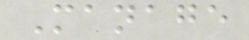Manage
